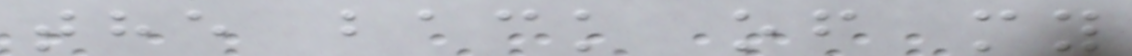the back of my
